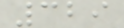329
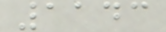1143
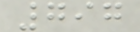797
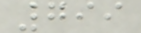799
